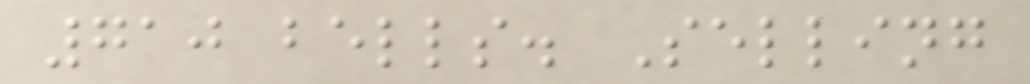710 bells. Selling
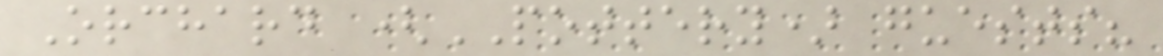Orchard (POTTERY) guests?
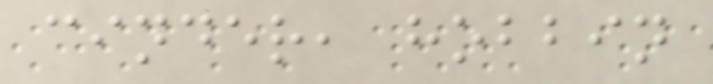cinder, hobbin
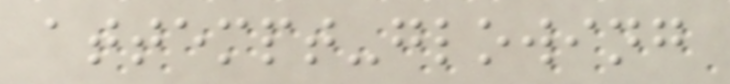attempt-glowing
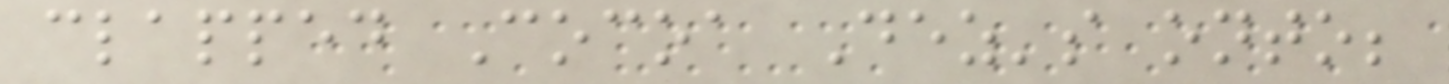clapped Cocoa Dez's onto;
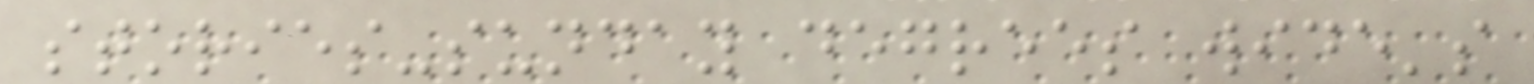stories-sunday degrees wide's
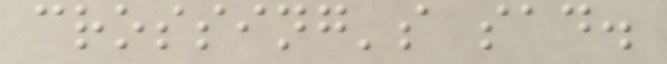crossing's sad.
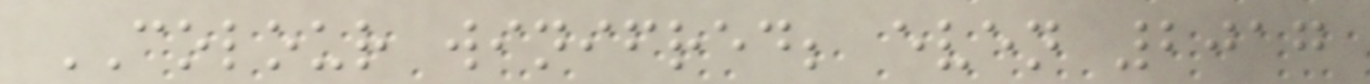COLOUR winifred; even 2017
